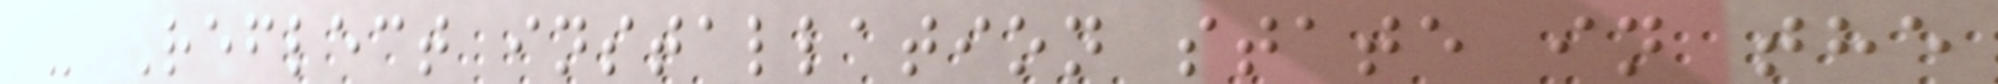- Reflect installation state in the
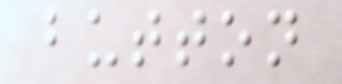button
